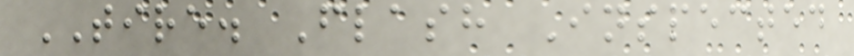TIRE. Flash Inspected
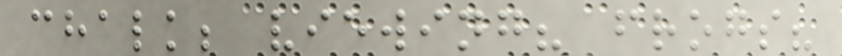chalk; viewing? frogs?
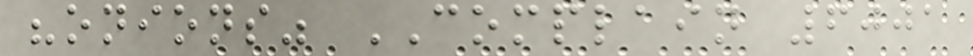"onions" COMPLAIN 6001
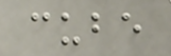cube
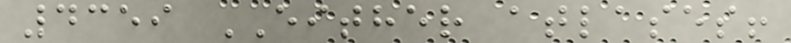4359 EITHER atlases!
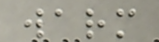warm
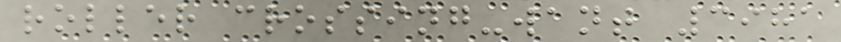roller crossing-want 3981
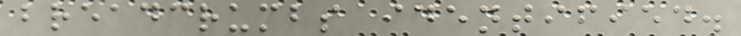breadcrumbs identified.
